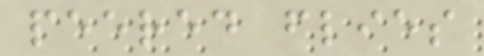peered flies
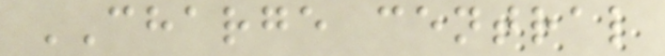CHARGE central
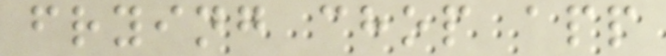frying chop app
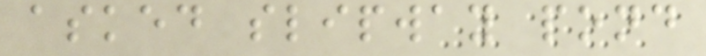asked slipway pond
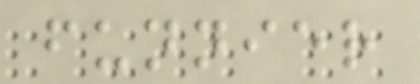funnier
